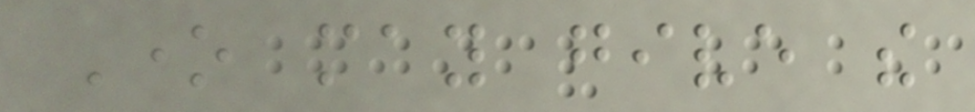One may give the
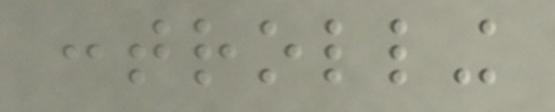controlling
